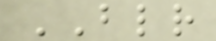BLR
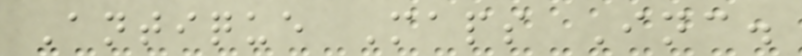Antique Maps Inc.
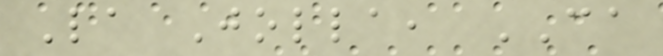La Jolla, CA
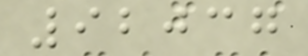92037
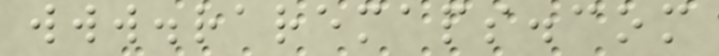www.raremaps.com
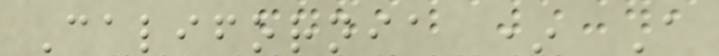California * A
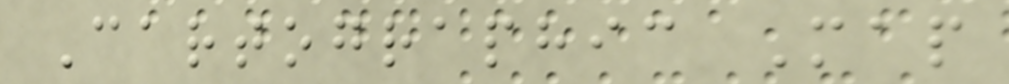Cartographic Map
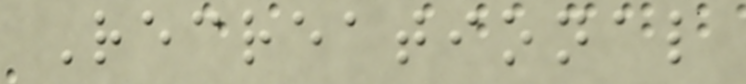Recreational
